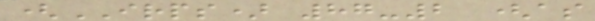(IRPS) 87-2 (as
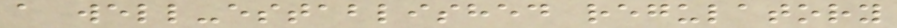a well-established regulatory
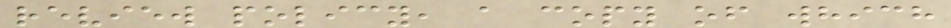review policy, a copy of which
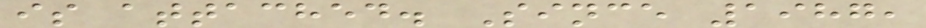is attached. Since 1987,
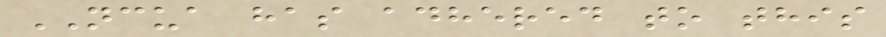NCUA has adhered to this
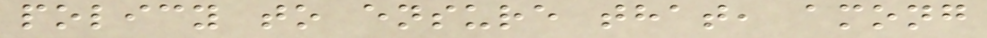policy to ensure that, among
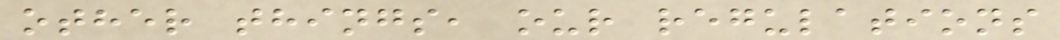other things, our regulations
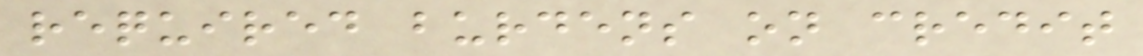required burdens on credit
